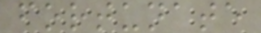fortunate
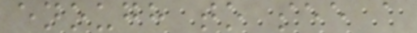enough to see a
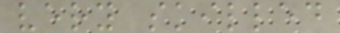very skilled
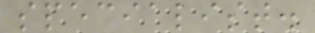specialist.
